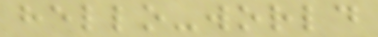hello-world
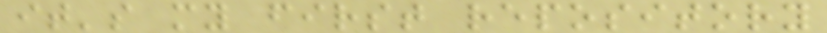it's my first repository
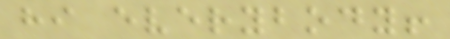hi everybody!
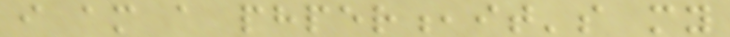i am a phper,it's my
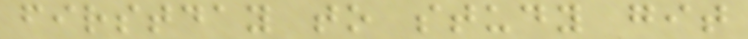firstday to study git
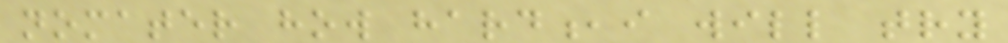nomater how hard,i will try
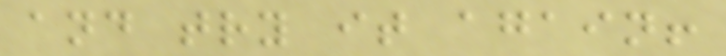and try it again!
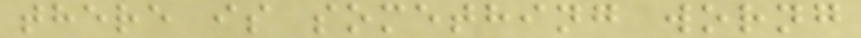there is something worng
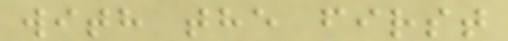with the first
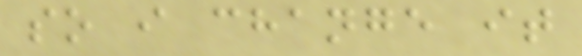so i change it
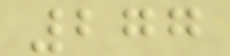277
